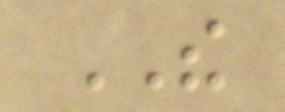THE
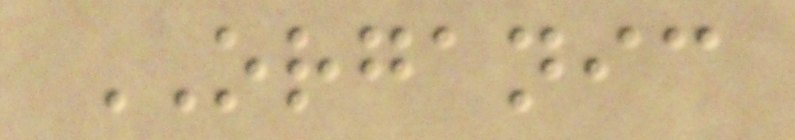ORGANIC
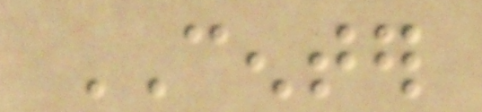CENTER
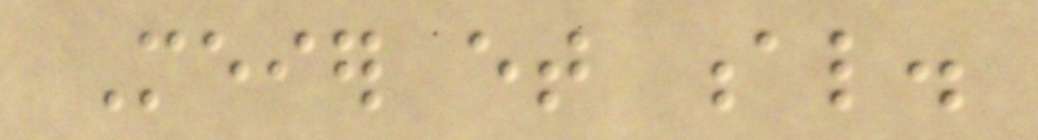Meier et al.
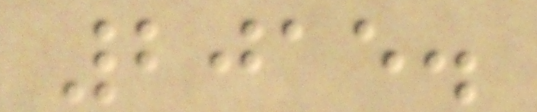2015.
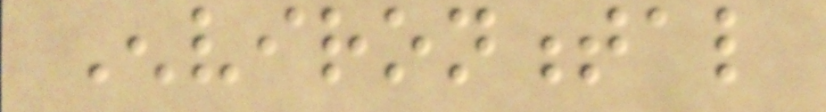Environmental
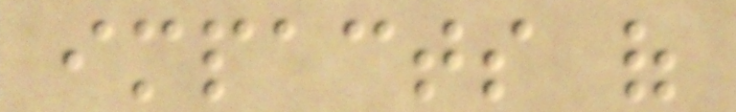impacts of
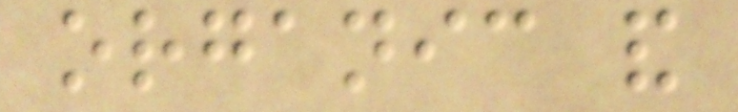organic and
